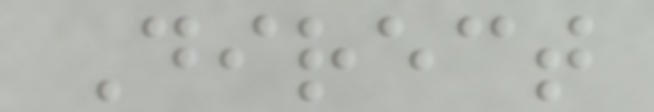Direct
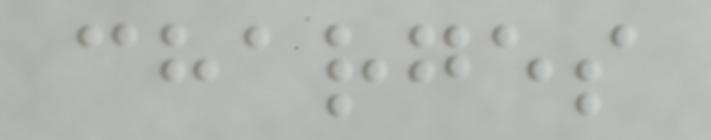charges
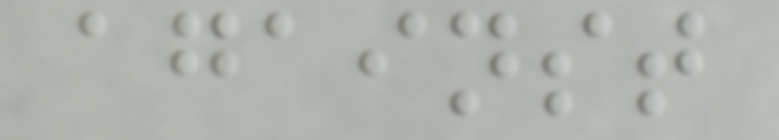against
